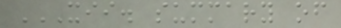XII. SUMMARY OF
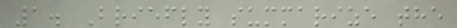1. Briefly summarize the
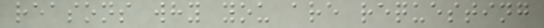reasons why you are requesting
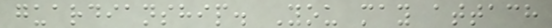guardianship. You may attach
